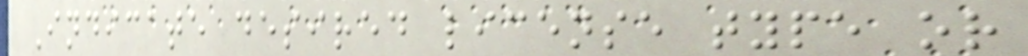Indicate desired license type or
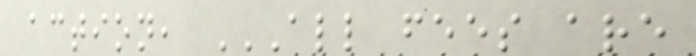action, ALL FEES ARE
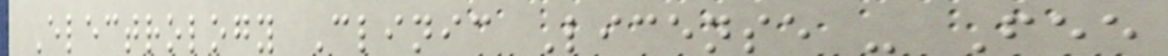Electrology Clinic License - Fee
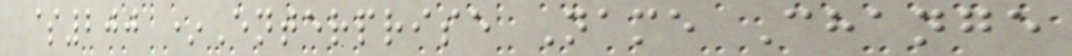$200 *Enterprise Name Change
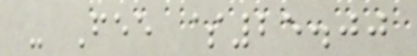- Fee $25.00
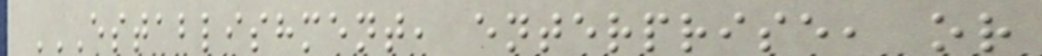ESTABLISHMENT, ENTERPRISE, OR
